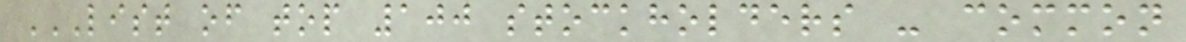LIST OF TOP 100 STOCKHOLDERS - COMMON
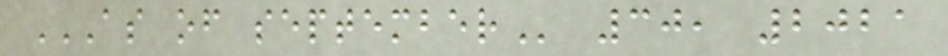AS OF SEPTEMBER 30, 2021
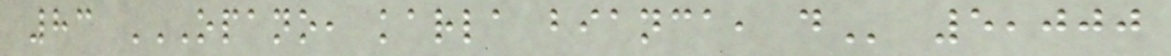83 OPANO, KARLA BIANCA, D 5,000
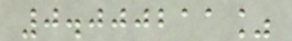0.000211%
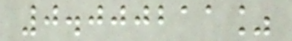0.000211%
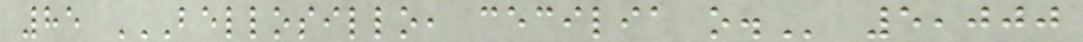85 BELLOSILLO, CECILIA O. 5,000
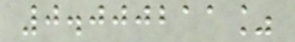0.000211%
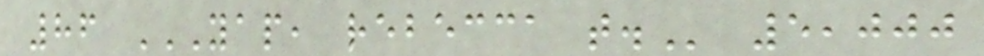86 YAP, REBECCA T. 5,000
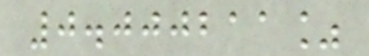0.000211%
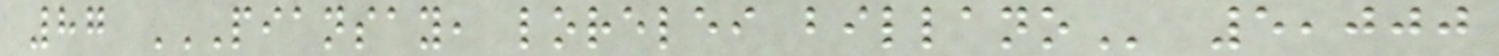87 PIANSAY, LORELEI BILLANO 5,000
